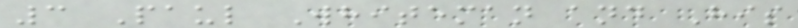3 Paul Whiteman and His
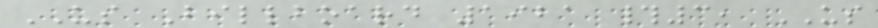US Billboard 1921 #3, US
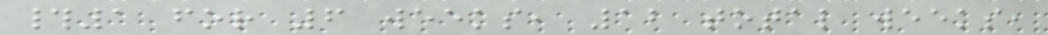#1 for 6 weeks, 12 total weeks,
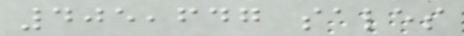405,647 sales
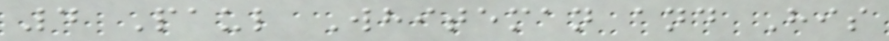4 Paul Whiteman and His
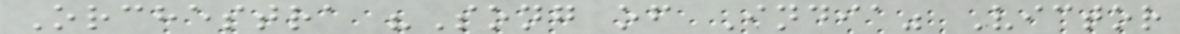Orchestra "Song of India" Victor
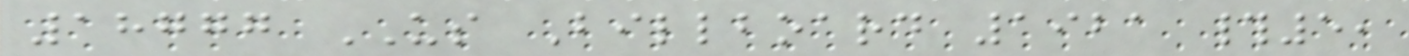18777 US Billboard 1921 #5,
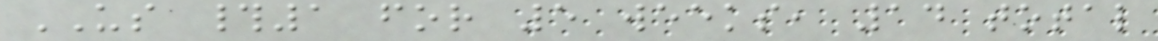US #1 for 5 weeks, 14 total
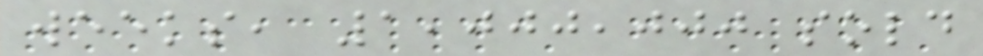weeks, 1,000,000 sold
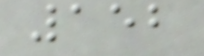152
